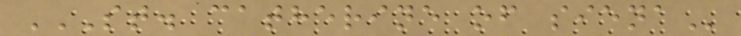ST. CATHERINE OF SIENA
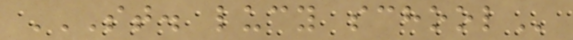ST. LUCY SCHOOL
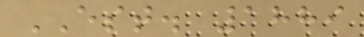EST. 1889
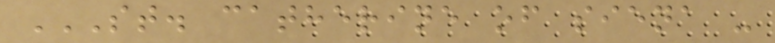ST. CATHERINE OF SIENA -
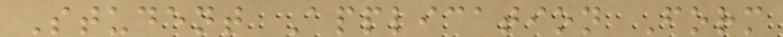Student Application Form
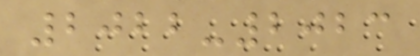2022-2023
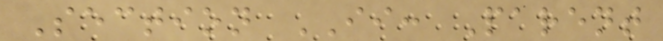Section II: Parent
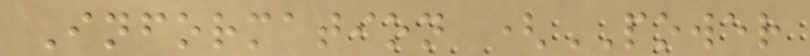Information (POWER
